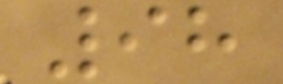98
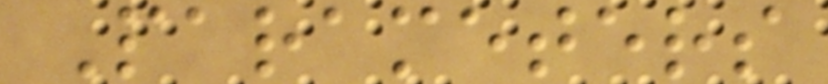Parameters
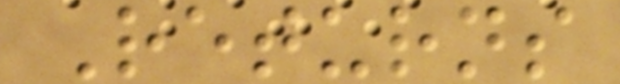Returns
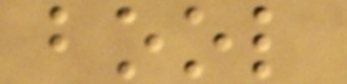bool
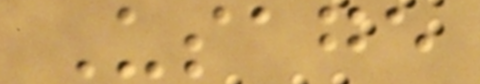Usage
